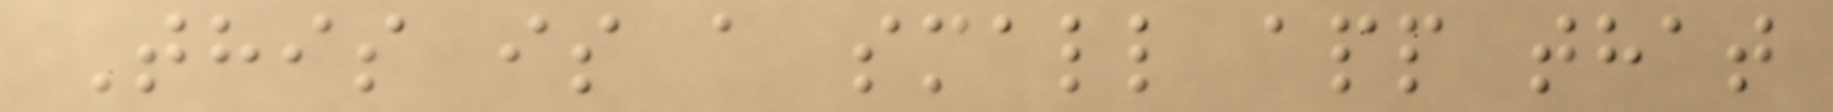This is a small app that
